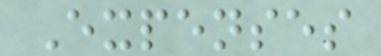Expenses
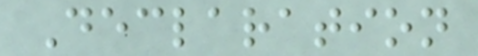Declaration
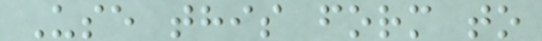Use this form to
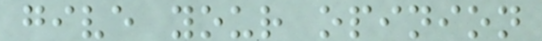give your opinion
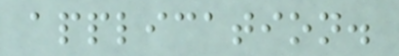application.
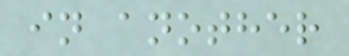in another
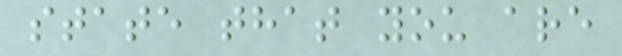state that you are
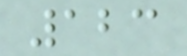123
